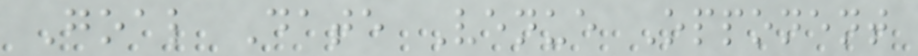Goal Date Venue Opponent
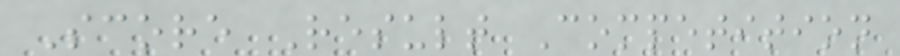Score Result Competition
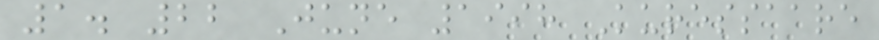1. 22 June 1998 Kuressaare
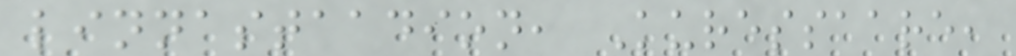linnastaadion, Kuressaare,
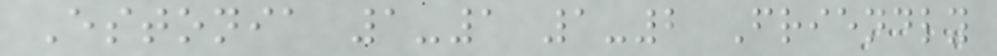Estonia 1-1 1-2 Friendly
